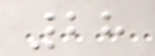28
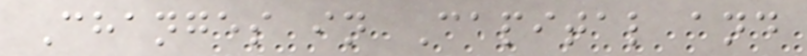Changes in Capital and
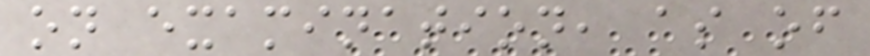on examination, as of
